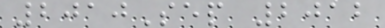2010Sep 2012
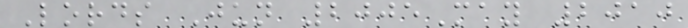Lords Jun 2005May 2010
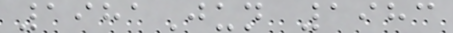1981Jun 1983
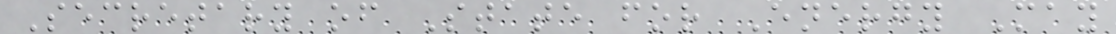Secretary of State for Energy May
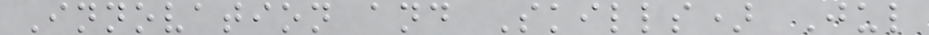Innovation and Skills) Jul
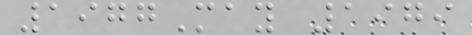1977May 1979
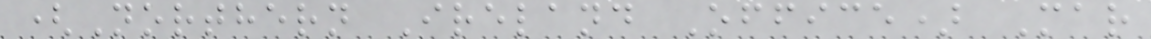(Northern Ireland Office) Mar
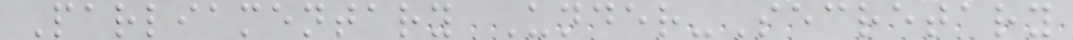Parliamentary Under-Secretary
